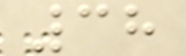38
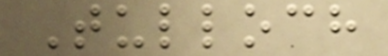Tulloch
